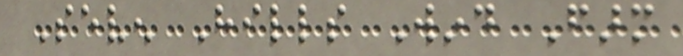Seven Hills Wind Farm
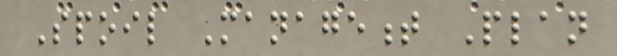Spoil Management Plan
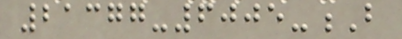21377-6005-B
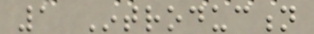1 Introduction
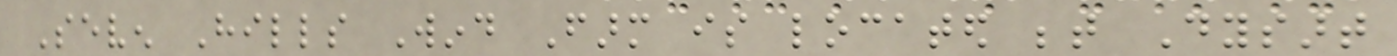Seven Hills Wind Farm is located between Dysart
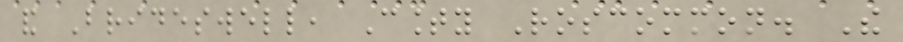and Brideswell, County Roscommon. The
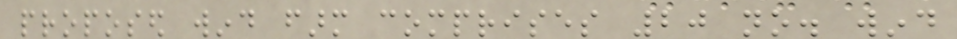proposed wind farm comprises 20 no. wind
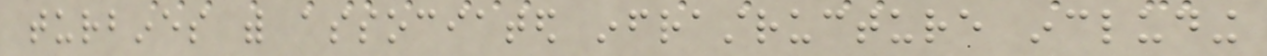turbines with associated infrastructure including
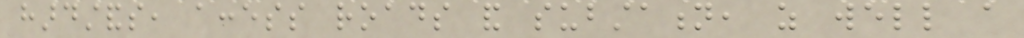hardstands, access roads and substation, as well a
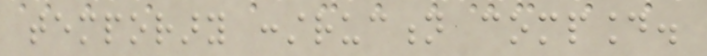temporary construction compound.
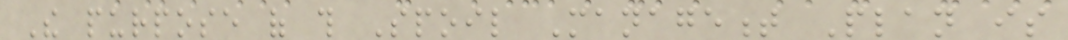The purpose of this Spoil Management Plan is
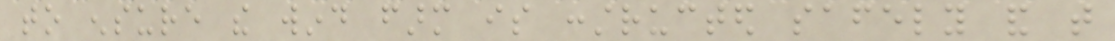to ensure the wind farm is constructed safely and that
